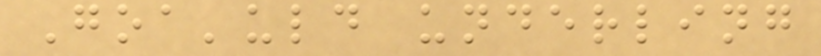Goa'uld underling
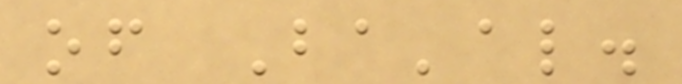of Ba'al.
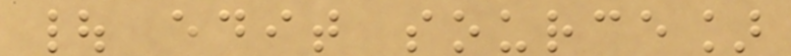| edit source]
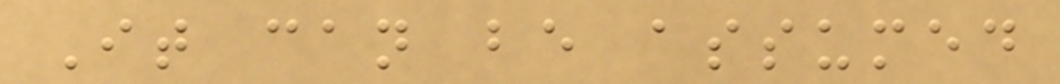It can be assumed
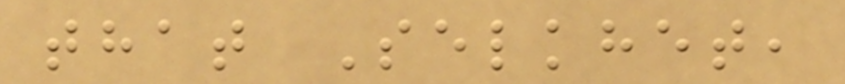that Selkhet,
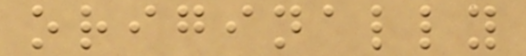originally
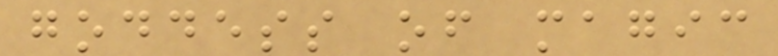goddess of magic
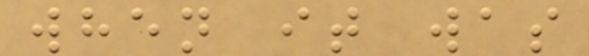when it was
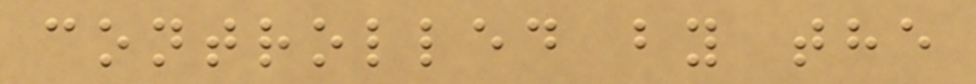controlled by the
